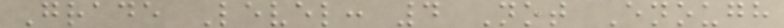Grade Level: 4 Not Enough
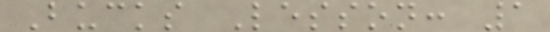Bucks Lesson: 1
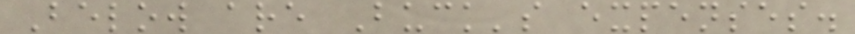Below are Buck's expenses.
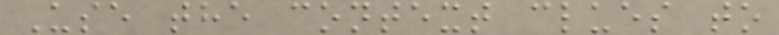Use the context clues to
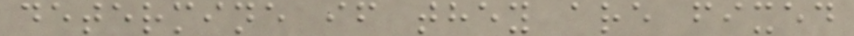determine if they are fixed
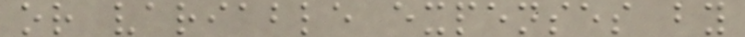or variable expenses by
